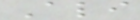Ali
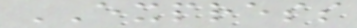EXPRESS
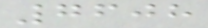7608
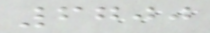6700
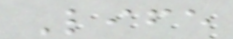Life
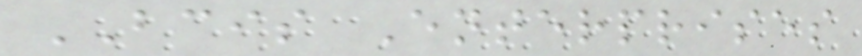BCIS Enterprises
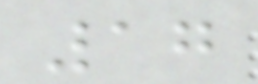17
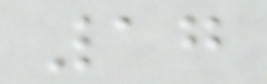17
